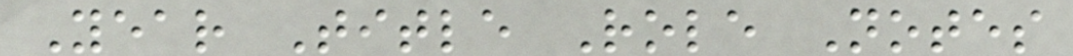Year Title Role Notes
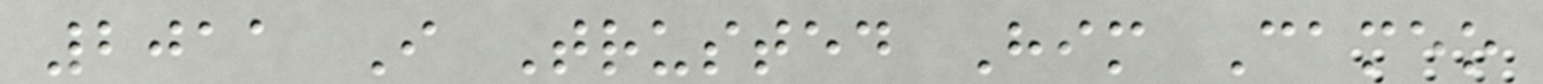2011 I Trusted Him Cameo
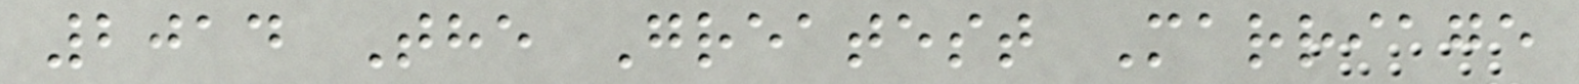2014 The Greatest Marriage
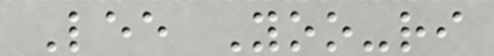Lee Yoo-ri
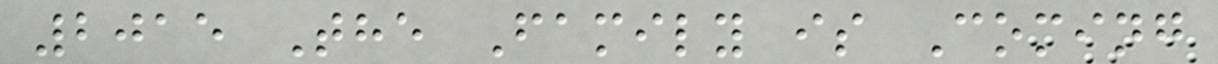2015 The Family is Coming
